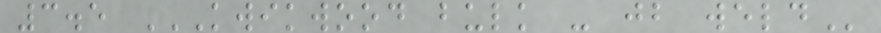3.5 KWIKWOOD BULK - JB WELD
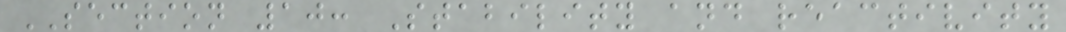SECTION 10: Stability and reactivity
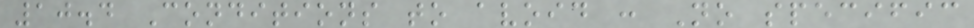10.4 Conditions to avoid : No specific
